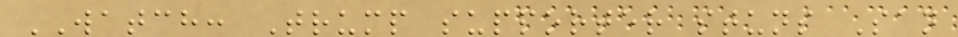WATCH: Trump supporter stuns San
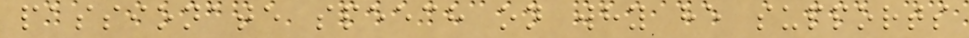passionate speech on why he supports
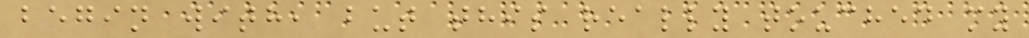begin with, but this really touched my
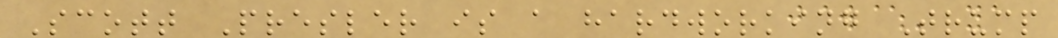Scott Presler is a hardworking Trump
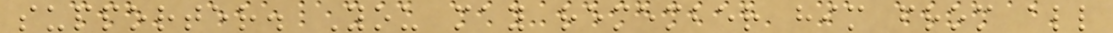supporter. You may remember him from all
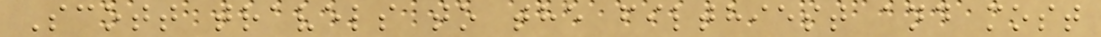Scott travels to the filthiest and most
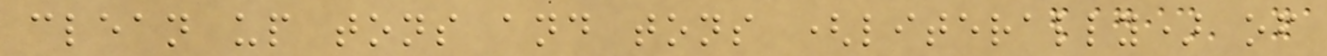clean up tons and tons (literally) of
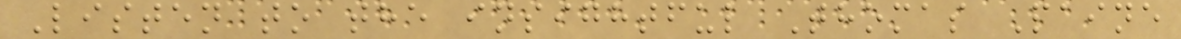Listen to the insightful Thomas Paine
